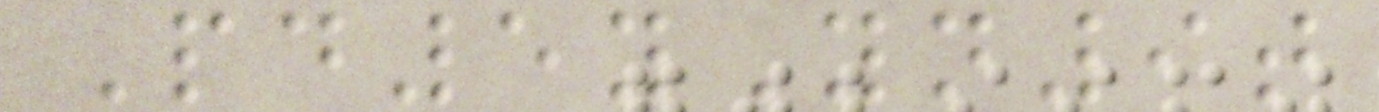Pd5yYn9t
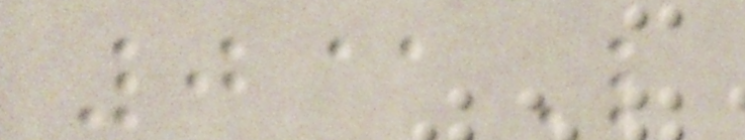0@L
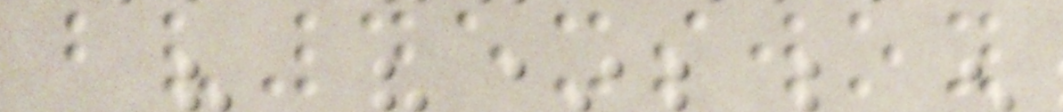bv45xswoy
